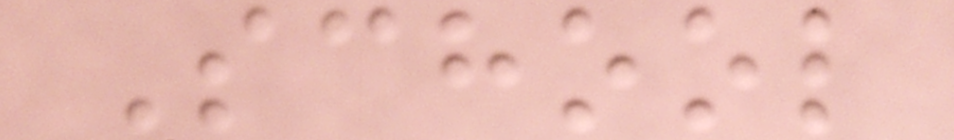School
